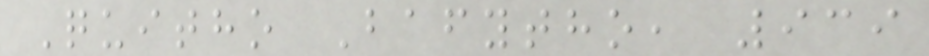Quitho Bafytho, 939
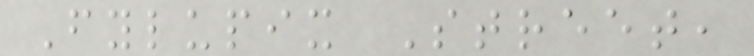Fylupix Street,
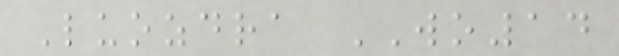Luozdra WO14
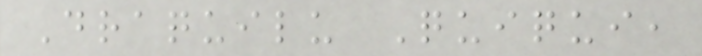Draquilu Quiqui,
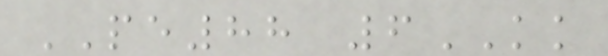PE88 6KK
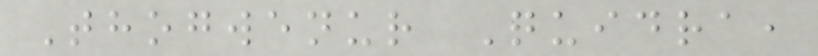Thogwenur Quidra,
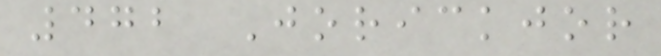472 Jorickjor
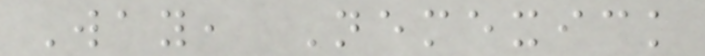Way, Nemexick
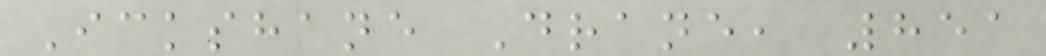Ickshane Drane, 851
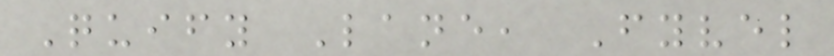Quify Lane, Fyvel
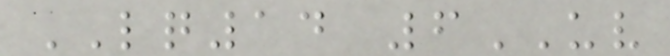LQ14 6UV
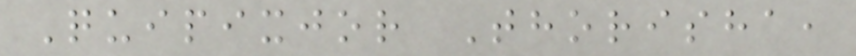Quipixjor Thorisha,
